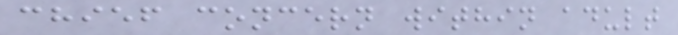chief concern within adult
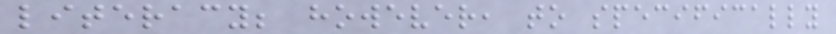literacy; however, to specifically
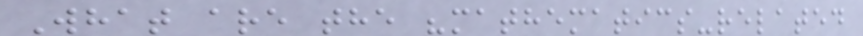What are the "mathematics-related
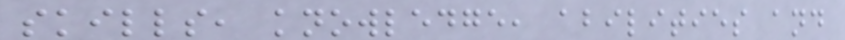skills, knowledge, abilities and
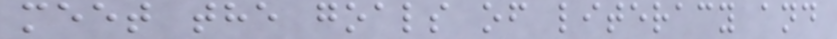meet the goals of literacy and
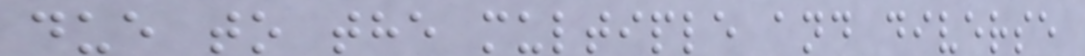due to the multiple and diverse
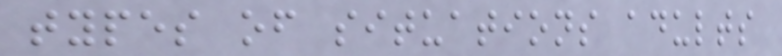types of situations adults
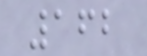162
